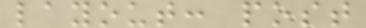layout: post
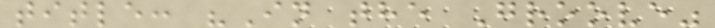title: "In the Groove"
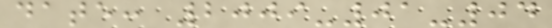date: 2009-01-04
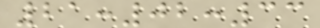21:02:33
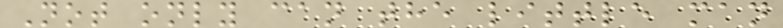Not only can the little man
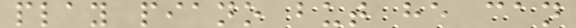play piano but he can
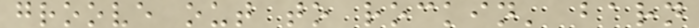groove out to rockin' barn
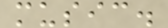music.
